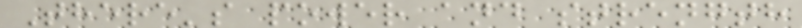There's power and strength
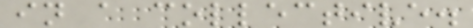in a collective.
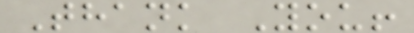Thank You!
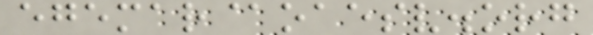egemar@oaesv.org
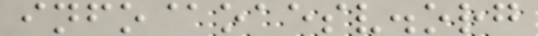info@oaesv.org
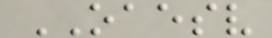OAESV
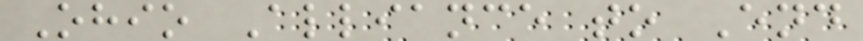Ohio Alliance to End
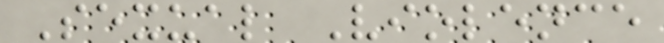Sexual Violence
